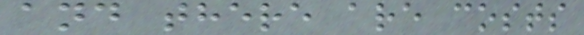and there are costs
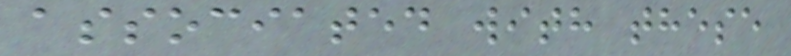associated with these
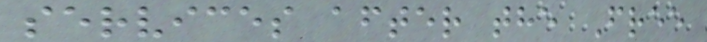services after the Free
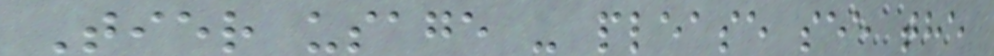Tier usage - please see the
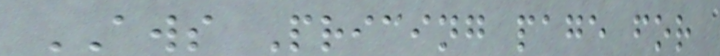AWS Pricing page for
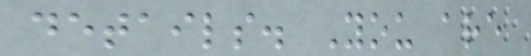details. You are
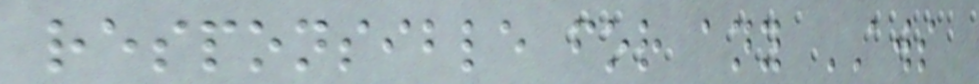responsible for any AWS
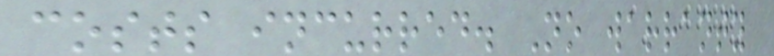costs incurred. No warranty
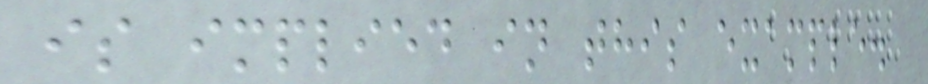is implied in this example.
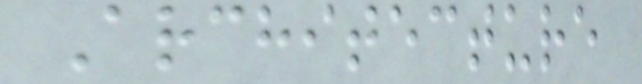Architecture
